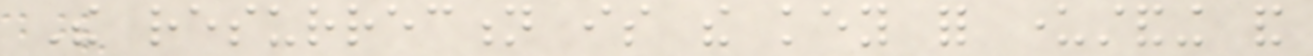The resurrection is the key for understanding and
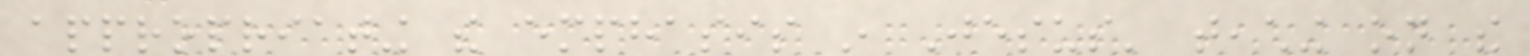appropriating the emphasis in Jesus' teaching on the
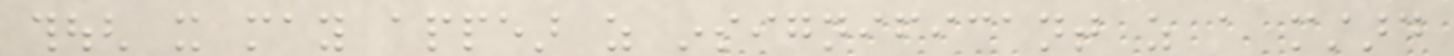though it may appear as insignificant as a mustard
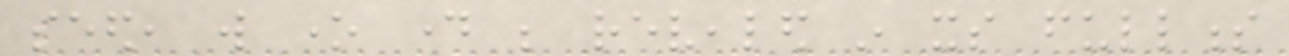seed, will one day be revealed in its fullness
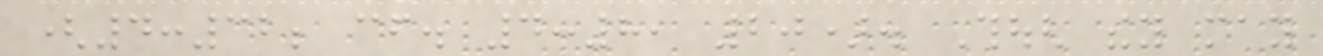(4:32; cf. 4:8, 20). Though they may
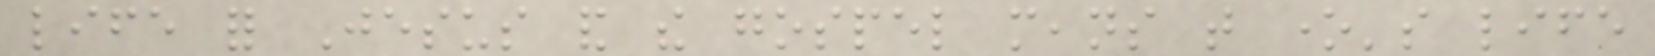life for Jesus and the gospel means that one's life
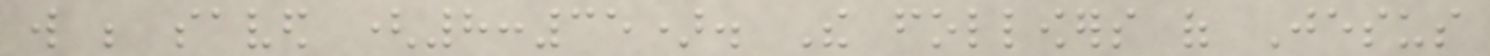will be saved (8:35). The followers of Jesus
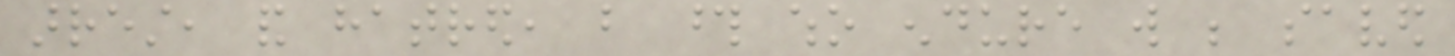arrest, and hatred, but those who endure will be saved
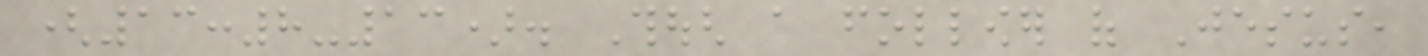(13:8-13). Though a follower of Jesus,
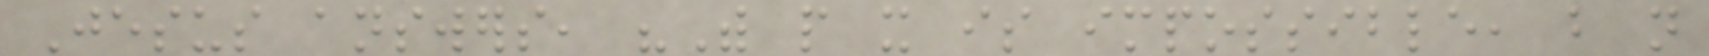Jesus answers, "With people it is impossible, but not
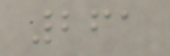261
